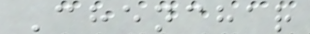Chenchar
